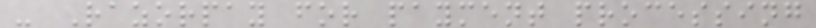- Razorpay for payment processing
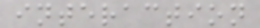interaction
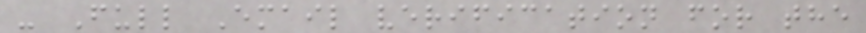- Full Email verification for the
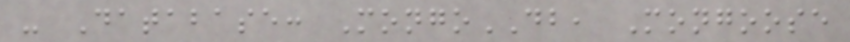- Database: MongoDB, Mongoose
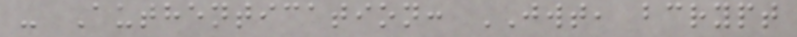- Authentication: JWT, bcrypt
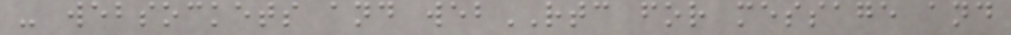- websockets and webRTC for message and
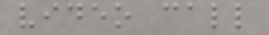video call
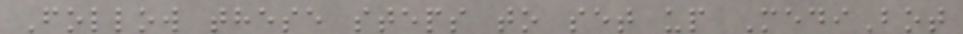Follow these steps to set up MediBot
